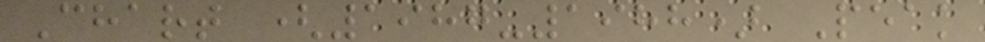Chart (1987-1988) Peak
